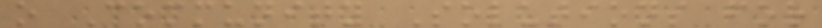o Community Solutions for
